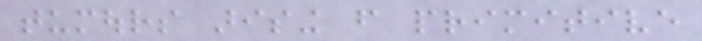tumours arising from primitive
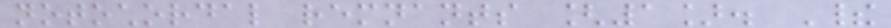notochordal remnants [1]. Their
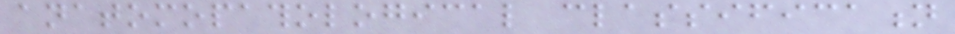anatomopathological classification
